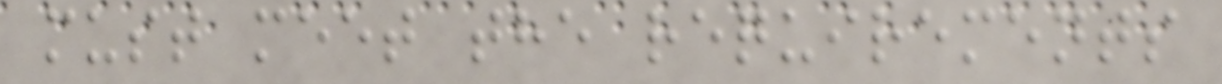must meet the requirements
